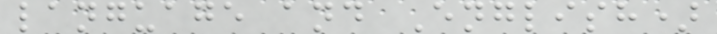language and English)
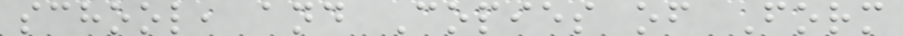school, and Copies of Form
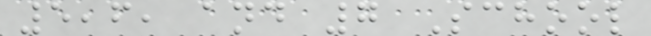5,6, and 7 School
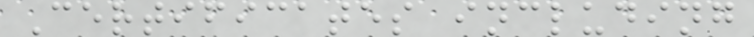Certificates including
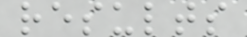results
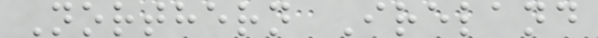Northern Ireland
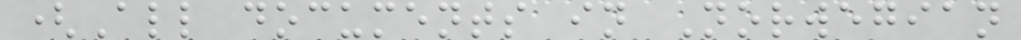(All documents in Norwegian
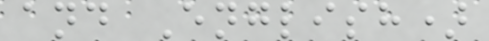and English)
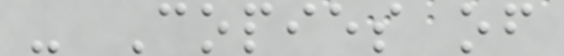- Copies of
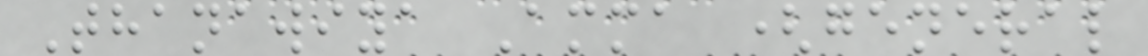Thanawiya Amma (general
